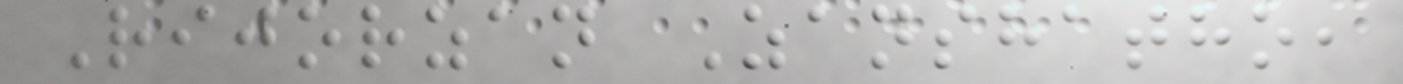Rijorzan Zanshatho,
